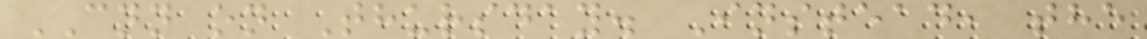CNN on Thursday. Instead, the
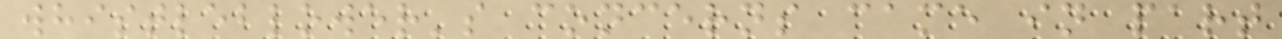whistleblower's concerns came in part
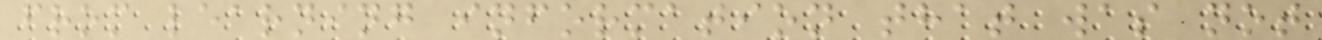from learning information that was not
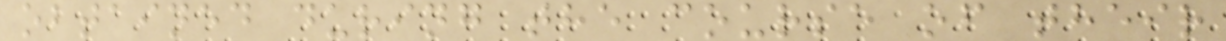obtained during the course of their
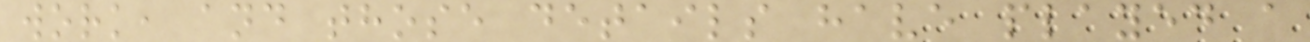work, and those details have played a
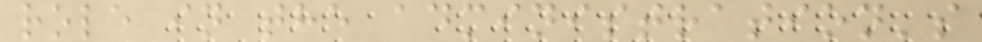role in the administration's
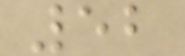52
